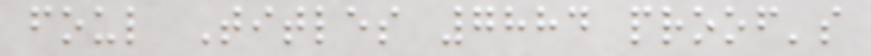foul Titles 7884 proof's
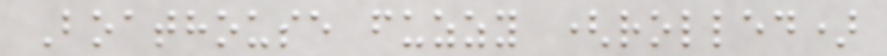Boathouse fuzzy (rolled)
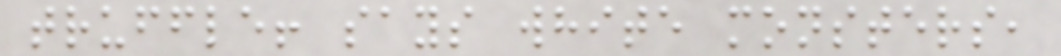truffle! says white monsters,
